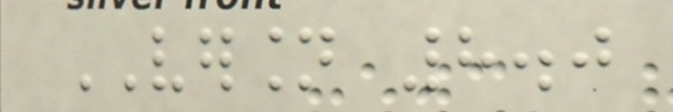VERSION 8.0
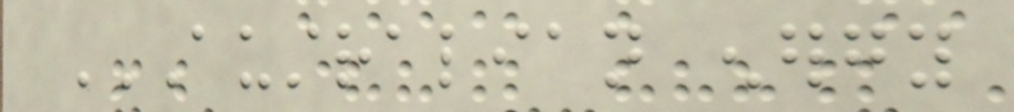AUSTRALIAN ENERGY
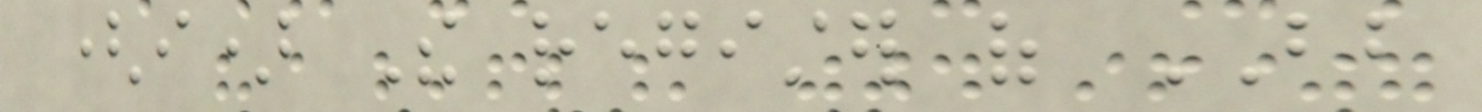(i) The register of BB
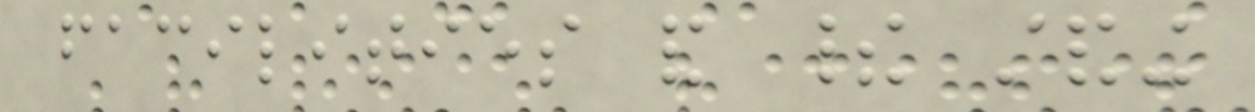facilities and their standing
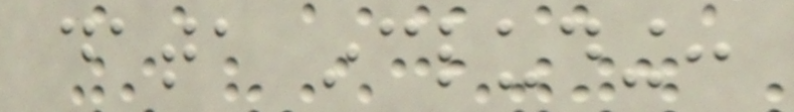data including:
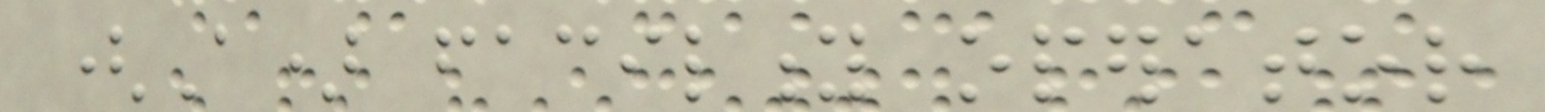(A) facility operator
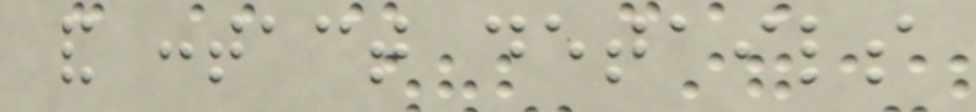and contact details
